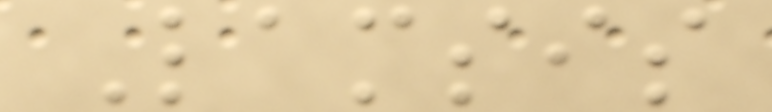Lamsis
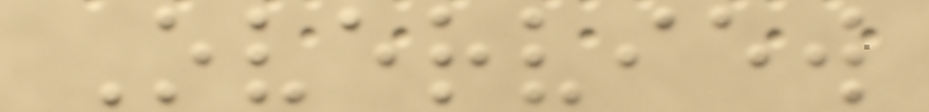Overview
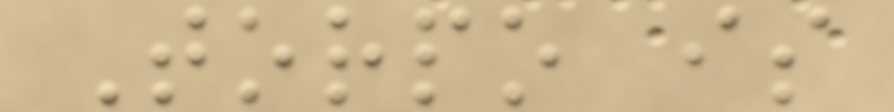Torpo is
